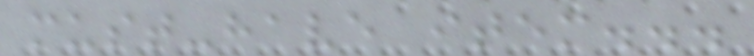must-have item...
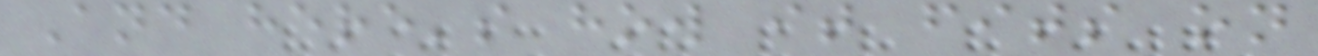And here's how it fits on
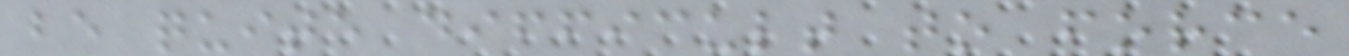be quite difficult to force
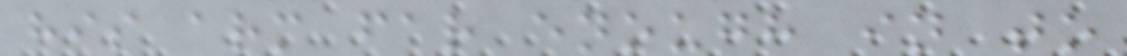his arm far enough in to
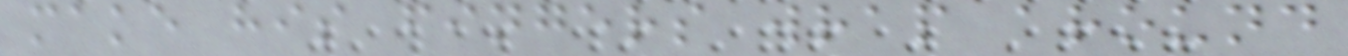make his fingers wrap around
